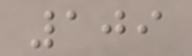109
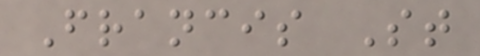Francis St
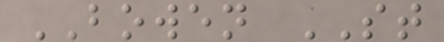BOWEN ST
